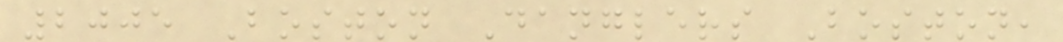2005 Boston Danglers Boston,
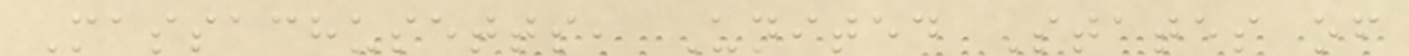Massachusetts, United States of
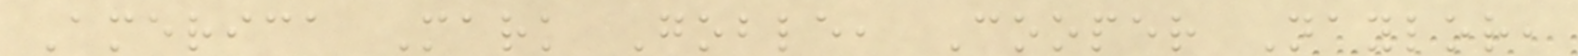America Mark Goble, Cooper Naylor,
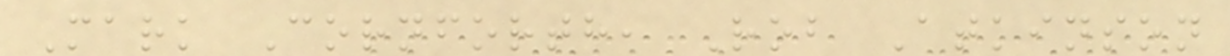Mark Cornforth, Rob Atkinson
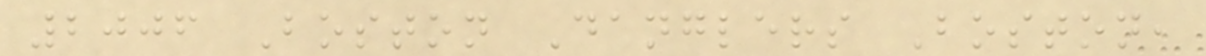2006 Boston Danglers Boston,
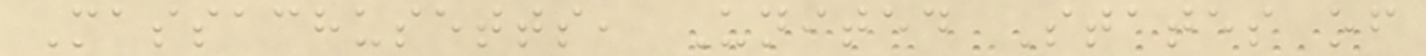Massachusetts, United States of
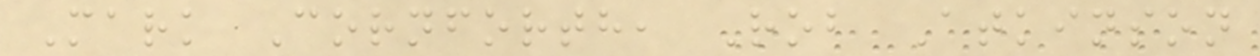Mark Cornforth, Rob Atkinson
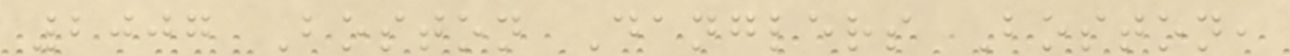2007 Boston Danglers Boston,
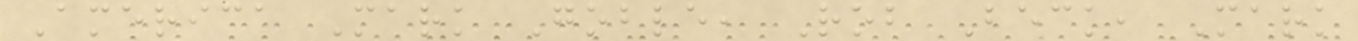America Mark Goble, Rob Beck, Mark
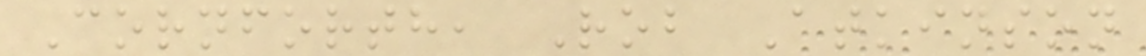Cornforth, Rob Atkinson
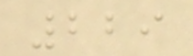229
